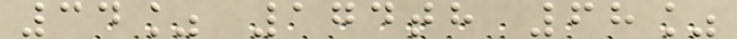34% 174th 68%
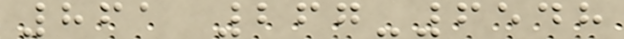861 267-6548
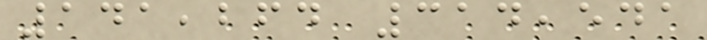141,264 314,541
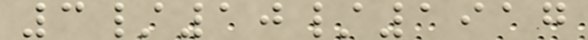3/10/1917
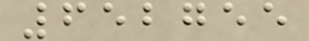652755
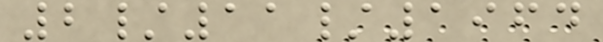2/11/1964
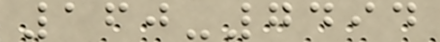160-7494
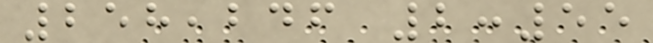258,246 2:55
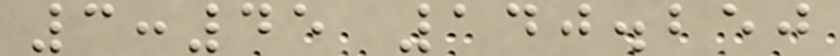3:45 140.250
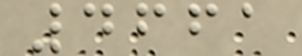4661
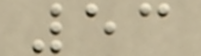53
